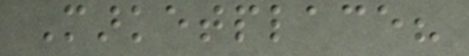Marketplace?
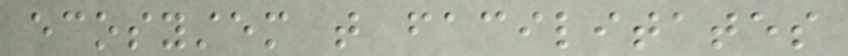ecosystem that facilitates
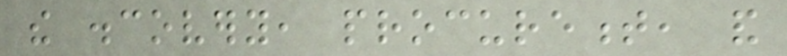the discovery, procurement, and
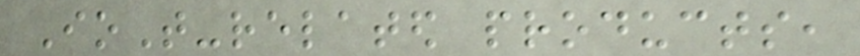IoT-related products,
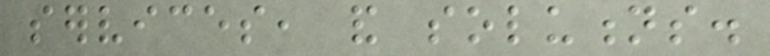services, and solutions.
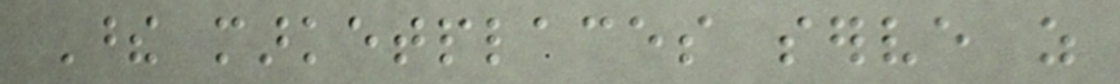These marketplaces serve as
